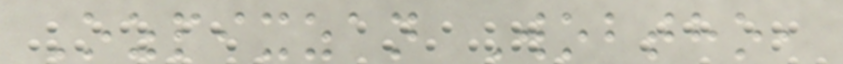Ozpixzan Wobtho,
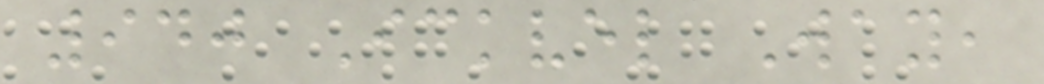940 Ickvel Way,
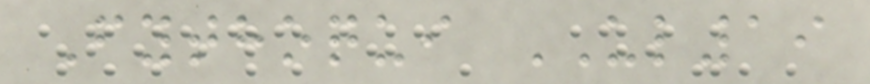Fythoqui UL19
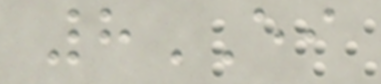8EI
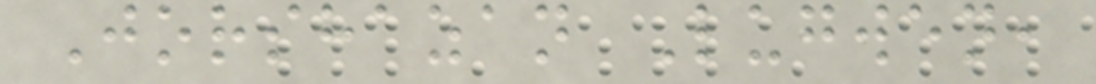Jorshazan Lugwen,
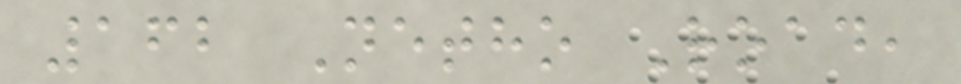162 Netho Road,
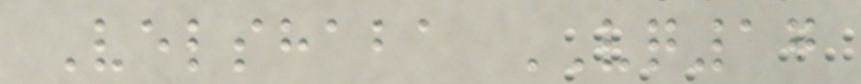Velshaba VQ17
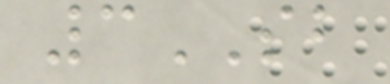3SB
